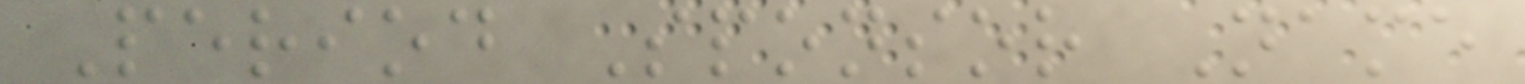Period Sponsor Name
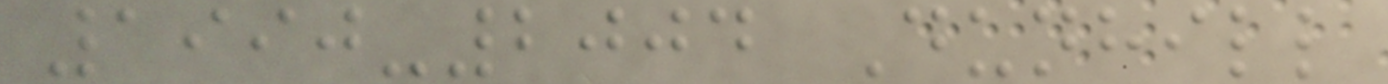1990-2004 Dunhill
